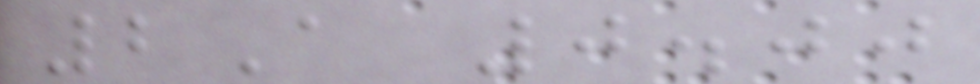2A 0.00
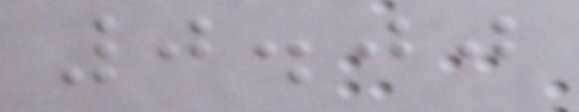0.00
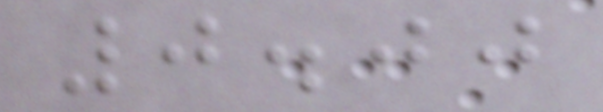0.00
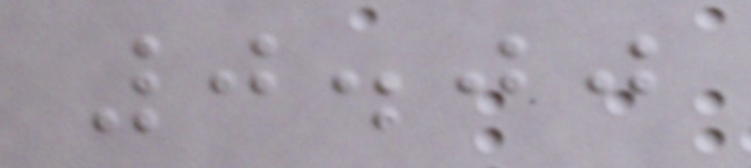0.00
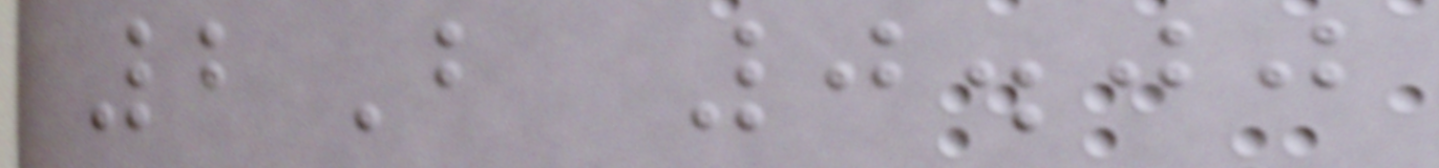2B 0.00
